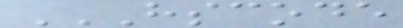HSCODE
